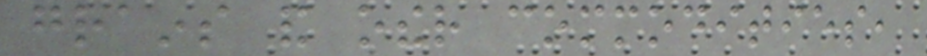grains and other commodities,
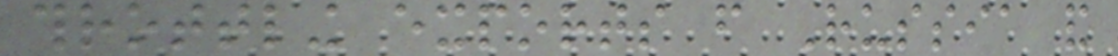throttling exports from Russia and
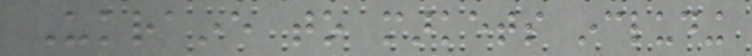Ukraine to markets including
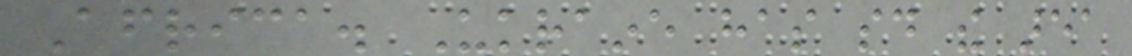Africa. Ukraine has said the area
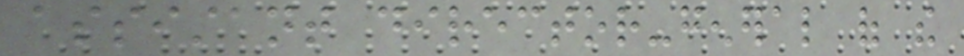assistant director-general of the
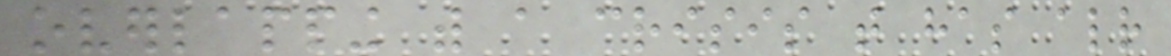overlapping with a crisis that has already
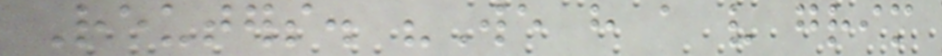Reuters. "We have a very grim
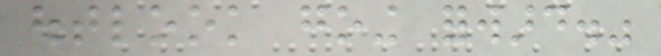outlook going forward."
